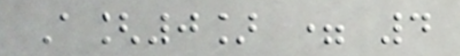A[0] = 4
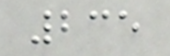235
